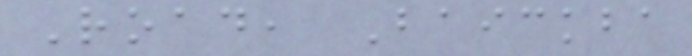Road, Baickba
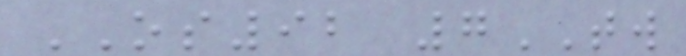OS92 7TW
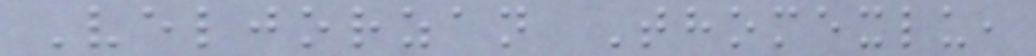Veljorzan Thomexlu,
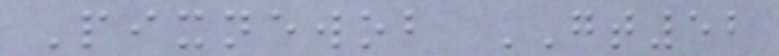Pixnewob GT52
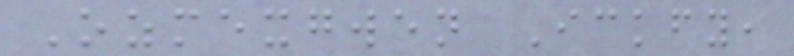Ozmexgwen Ickfy,
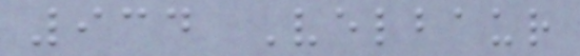934 Velbaur
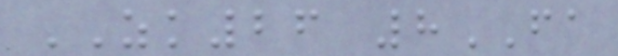ZK26 8FA
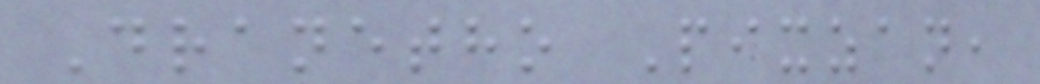Dranetho Pixzan,
